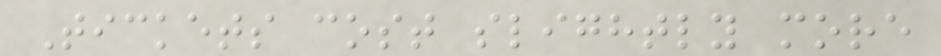Tickets cost slightly more
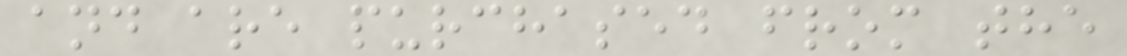and are purchased from the
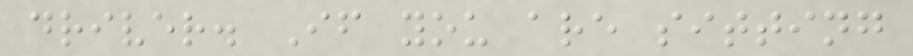driver. If you are sitting
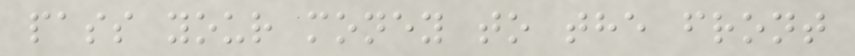pass your money to the front
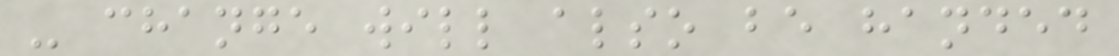- change will also be handed
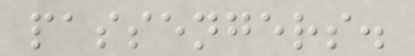passengers.
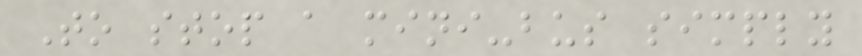To stop a mini-bus simply
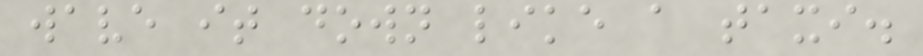wave it down like a taxi.
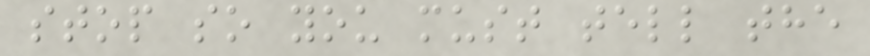stop so you must tell the
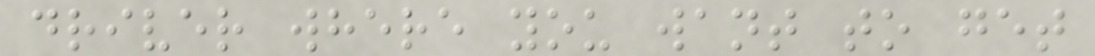driver where you want to get
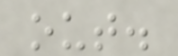out.
